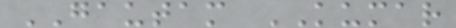GAUTAM KUMAR
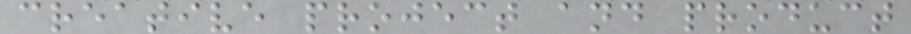creative project and product
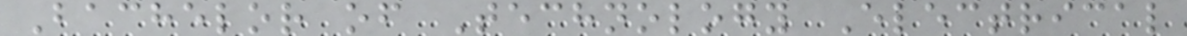Bachelor of Technology Electrical
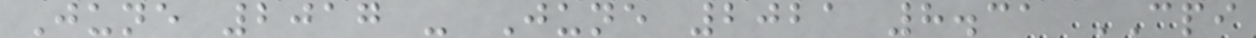June 2017 - June 2021 8.31 CPI
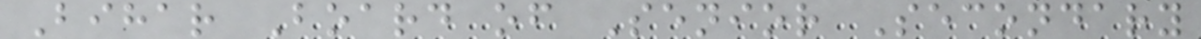Bihar Board of Senior Secondary
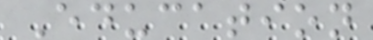Education
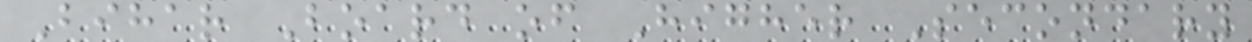Bihar Board of Higher Secondary
